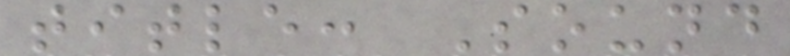title: Sound
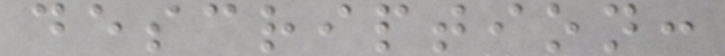description:
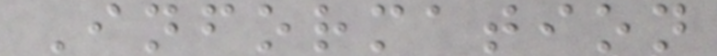Information
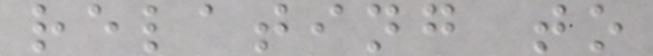relating to
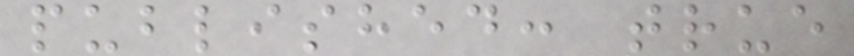published: true
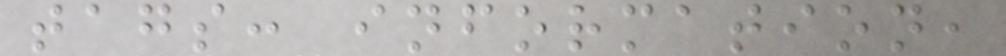tags: information,
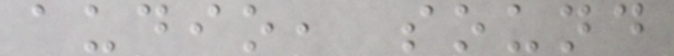audio, sound
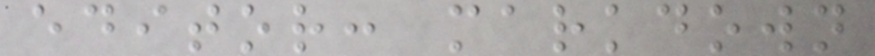editor: markdown
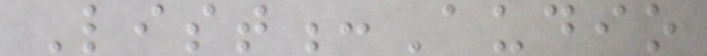List:Audio
